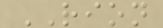RION
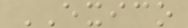EXICO
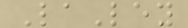LaLey
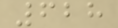628
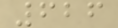626
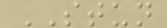STUN
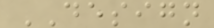DESIGN
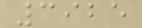3925
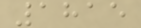1815
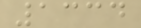1334
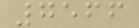7566
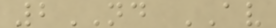2ND AV
